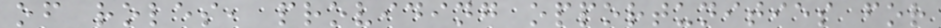of roles, providing opportunities for
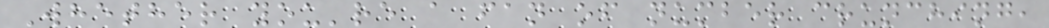Whether you're a fan of number crunching,
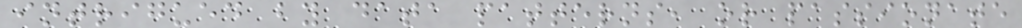intrigued by data patterns, or passionate
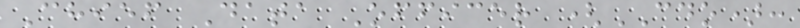Chief Data Officer (CDO):
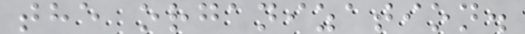the organization.
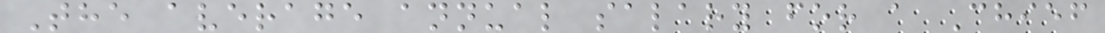The average annual salary for a Chief
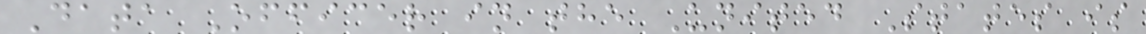Data Officer in the United States is
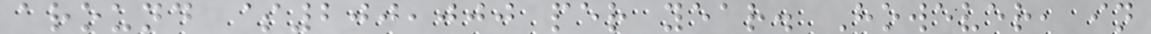around $200,000 per year. However, in
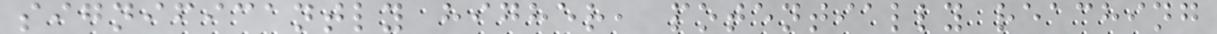significantly higher, potentially reaching
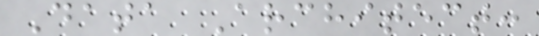Data Architect:
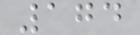174
